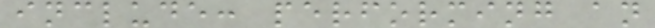include: performing an
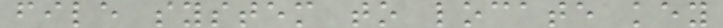file system to locate key
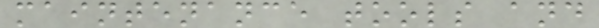maintenance tools and
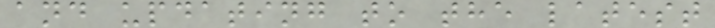and updating to the latest
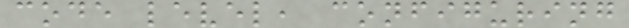code level, configuring
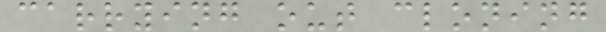carrying out cloning
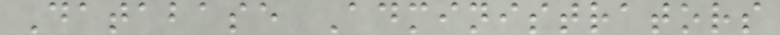Database Administrators
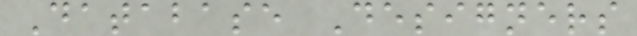Database Designers
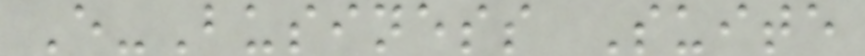E-Business Suite
